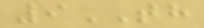9TH
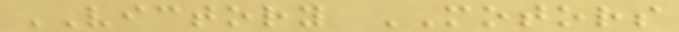VICTORY MOTORS
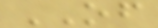OF
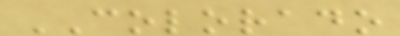COLORADO
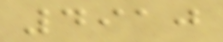4910
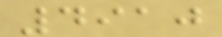4910
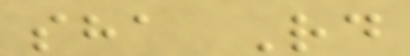sha Rd
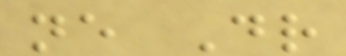ne Dr
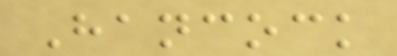Hancock
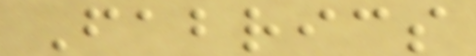Fabrics
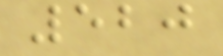520
